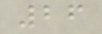26
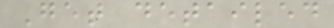Get detailed
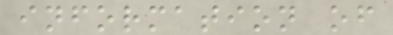information of
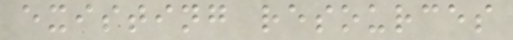existing resources
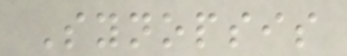Synopsis
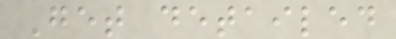Get detailed
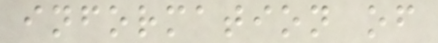information of
